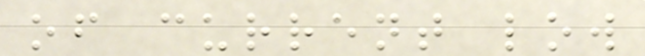of current low
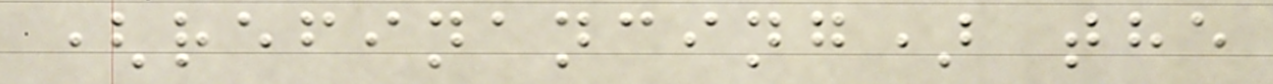(refinancing) the
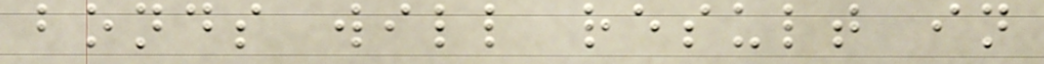bonds will result in
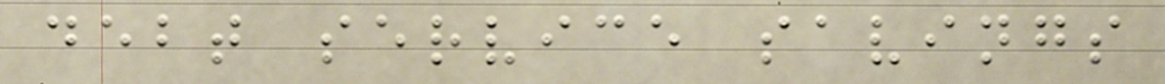debt service savings
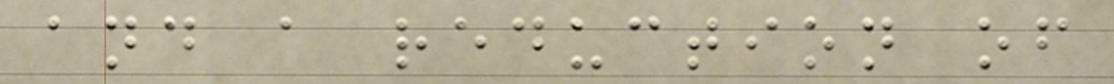and a reduction of
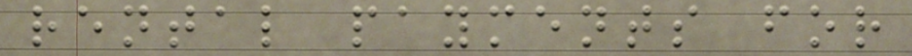rental payments for
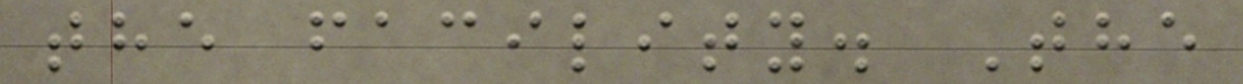the facility. The
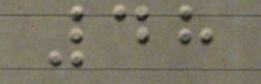48
